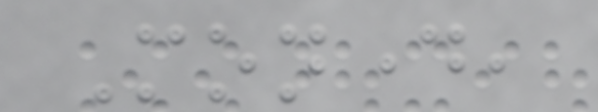Monday,
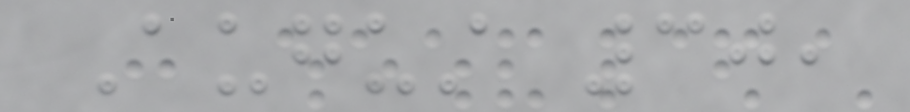August 30,
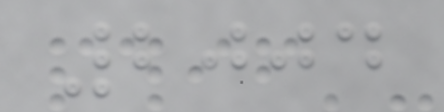2004
